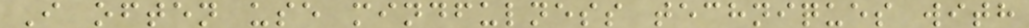I often use mindfulness techniques with
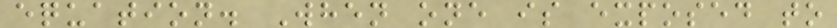equation. When one is exposed to
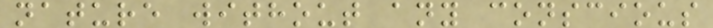nature without any conscious
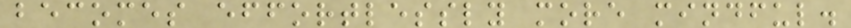becomes effortlessly more mindful.
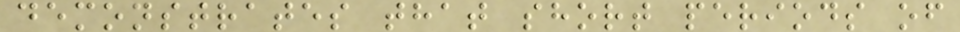demonstrates that short periods of
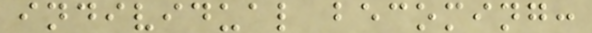individual becoming:
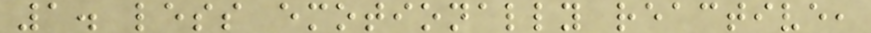1. less emotionally reactive,
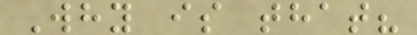Why is that?
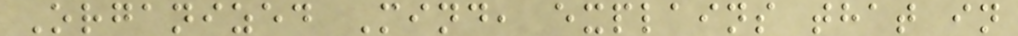Organized Mind, explains that in
